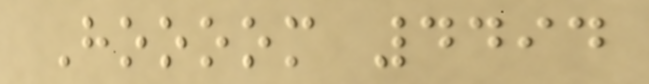Hoooom 4494
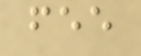fee
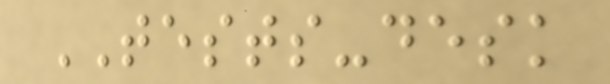TESTS-desk
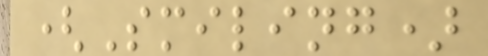(Smiling)
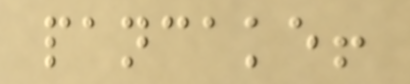pancake!
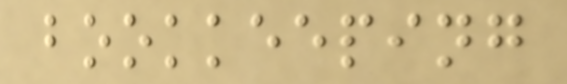bookkeeping
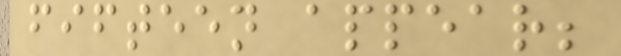fifteen appear;
